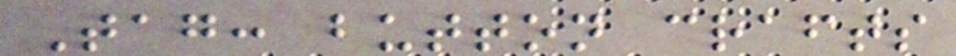Tag: button crafts
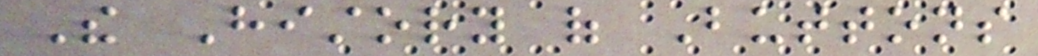The History of Buttons
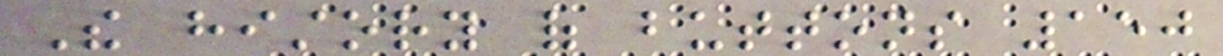The history of buttons 150
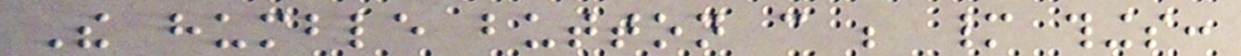The humble button can be many things:
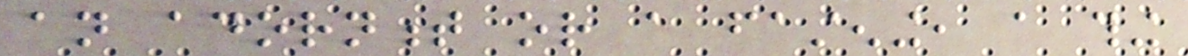an adornment or a fastening, a thing
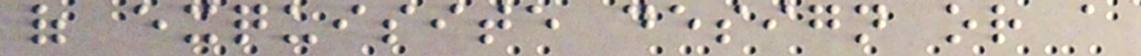of exquisite design or a
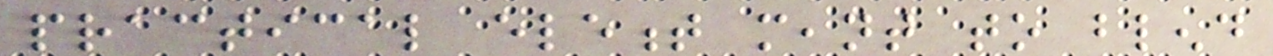practical element meant to blend
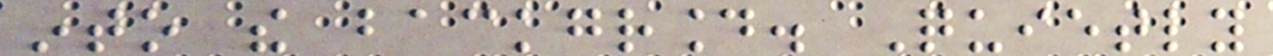into the background. Quietly
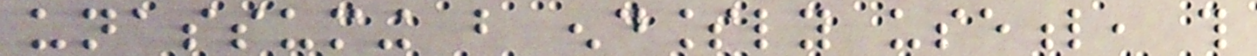unassuming but endlessly useful, this
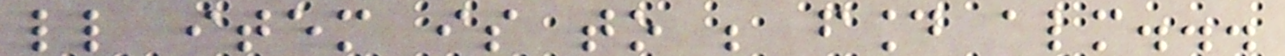little item is to be found almost...
